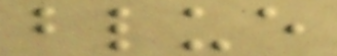blue
